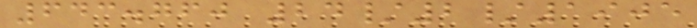643.760 24/2/1905
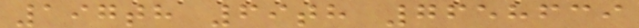197th 69th 7658639
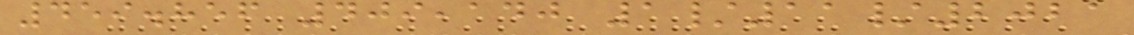459.856 409,140 1/11/2021
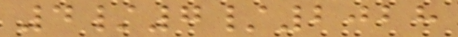4/7/2028
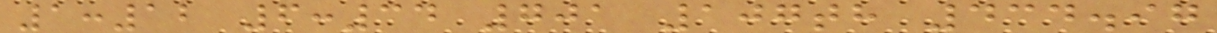1:12 6:34 701 107th 434.97
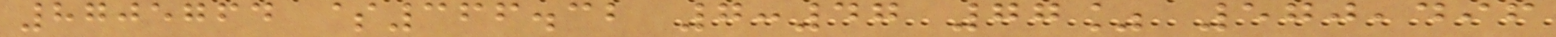8705764 $366.32 7:47 77% 570,496
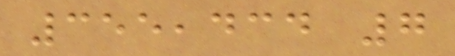355,434 7
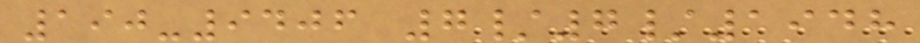190-9406 7/7/1948
